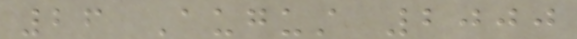26 August 2000
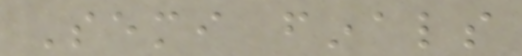Semi finals
